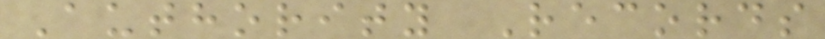Authority Records
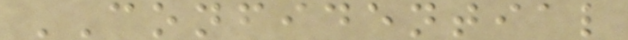CONFIDENTIAL
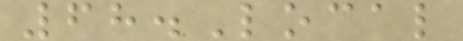68.Local
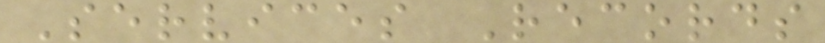Services Records
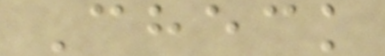Check
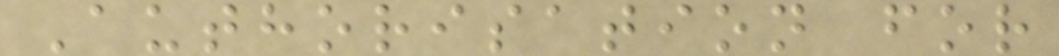Authorisation for
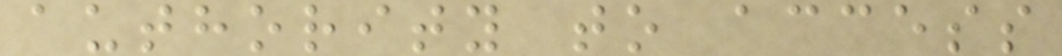authority to access
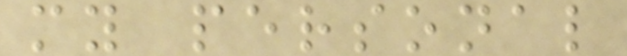my personal
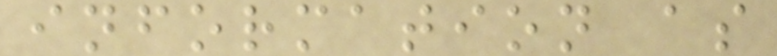information as
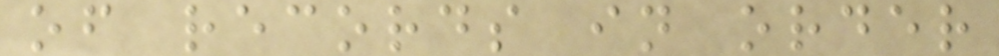of records in order
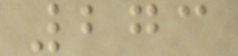273
